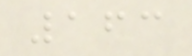163
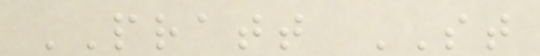PRATT ST
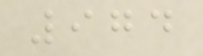974
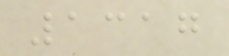1317
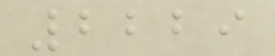2229
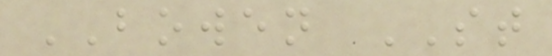BOWEN ST
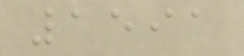1591
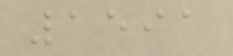1591
